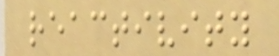reactivity
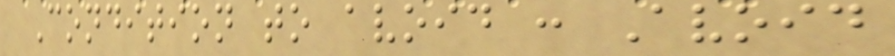Condition to avoid : Avoid
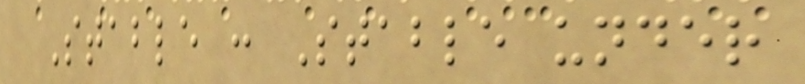Stable : Stable under
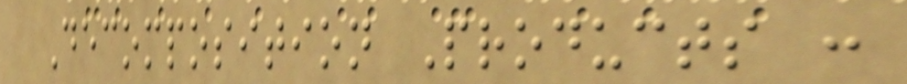Decomposition Products :
